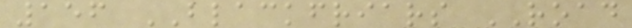156 BLACKFRIARS ROAD
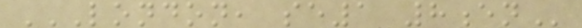LONDON, SE1 8EN
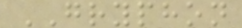GRYPHON
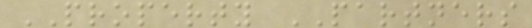PROPERTY PARTNERS
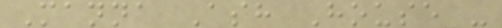Manna Ash House -
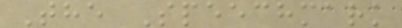The Speechmark
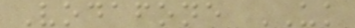Vodafone UK
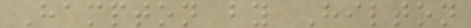Hampton by Hilton
